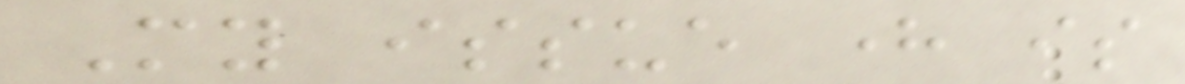My issue here is
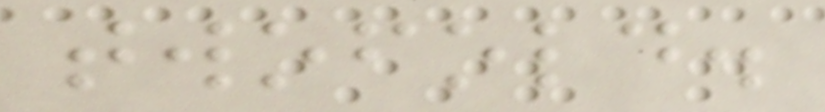twofold.
